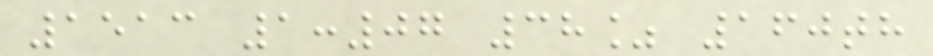1513 1:07 38% 160th
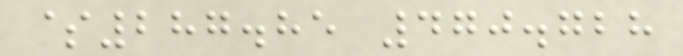$287.85 470.728
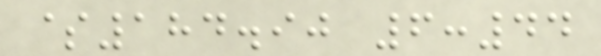$184.90 6:44
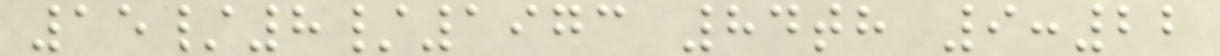15/8/1973 84th 9:22
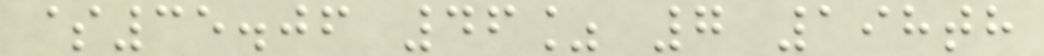$35.06 46% 7 198th
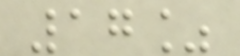17%
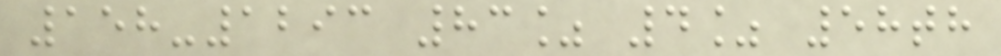158-1293 83% 4% 58th
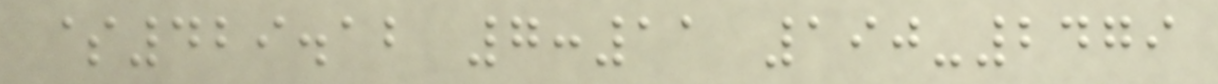$429.12 7:11 190-2479
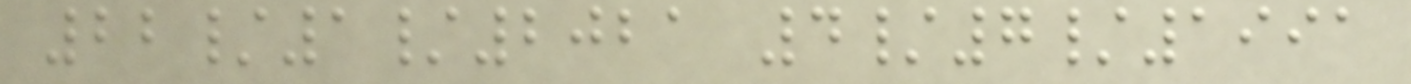22/1/2021 4/7/1991
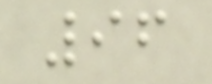96
